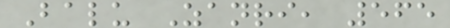Balu Zanri, 565
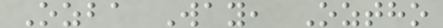Ozba Way, Oztho
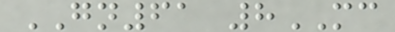GN61 8MC
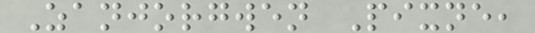Zanjorgwen Pixne,
